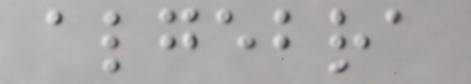algebra
